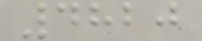4820
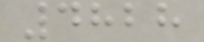4828
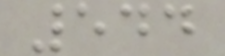544
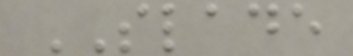SLADE
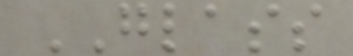GLASS
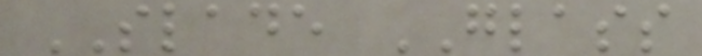SLADE GLASS
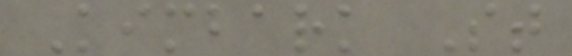Kimbark St
